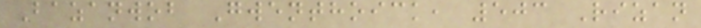Bazanwob Gwenthoick, 503 Rizan
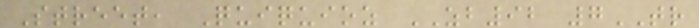Street, Quiquioz ZB92 7TR
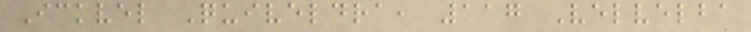Ickvel Quiveldra, 117 Velvelba
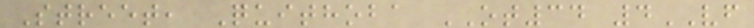Street, Quithoba OT34 4VF
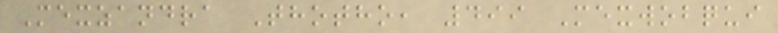Mexzandra Thotho, 499 Mexwobqui
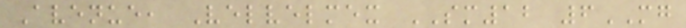Avenue, Velvelmex SM12 6MG
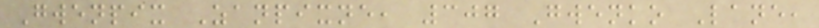Gwenpix Zanpixne, 307 Gwenko Lane,
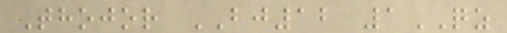Thojor BJ12 1QZ
